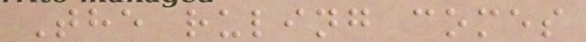The ruling comes
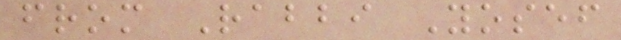from Rabbi Yosef
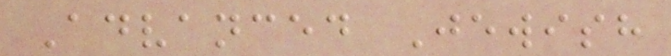Advanced Jewish
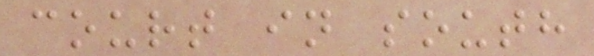court in south
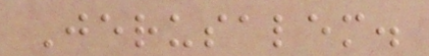Jerusalem.
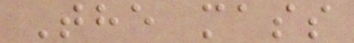The mass
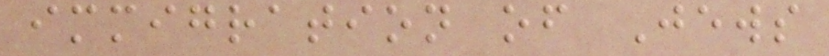immigration of Jews
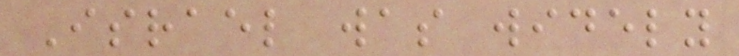Israel was widely
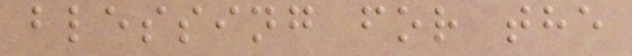blessing for the
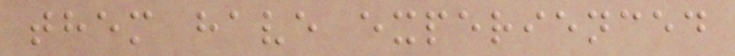them have experienced
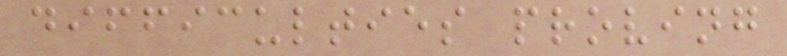difficulties proving
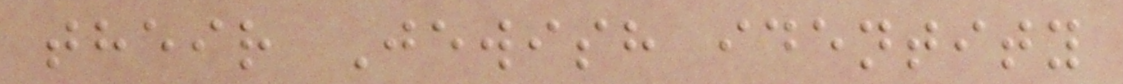their Jewish identity
